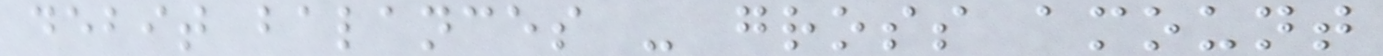debit balances - gross amount
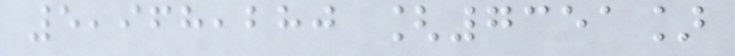5,968,280 [7351]
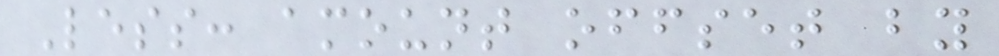Less: amount offset by
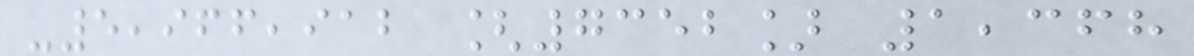-5,966,912 [7352] 1,368
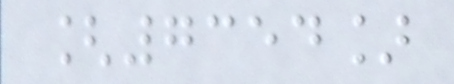[7354]
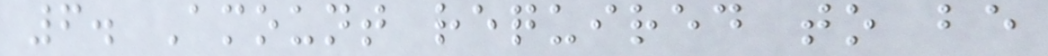6. Amount required to be
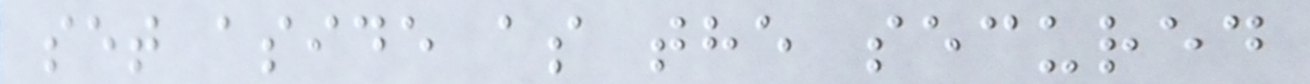set aside as the secured
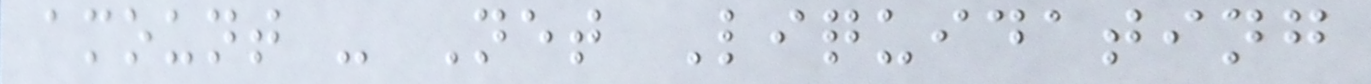amount - Net Liquidating
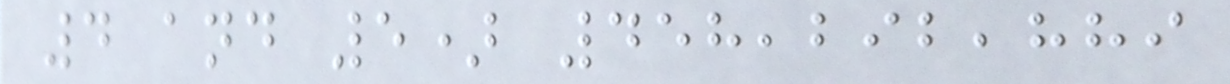4 and 5) 458,292,889
